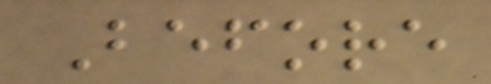Before
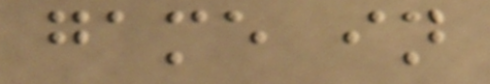game in
